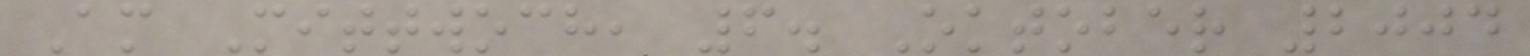Am Mittwoch, 6. Oktober 2004
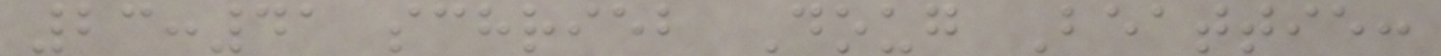23:41 schrieb Doug Beattie:
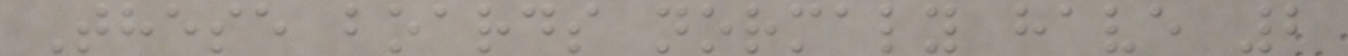These boards normaly have 2
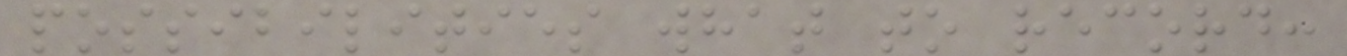possibilities what to record:
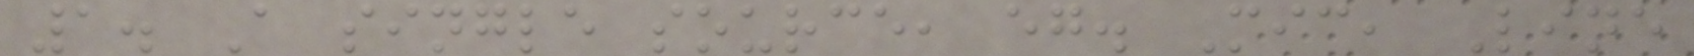1. A single source, eg. Mic, Line
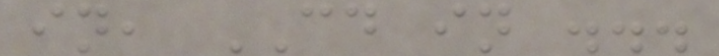in, CD in ...
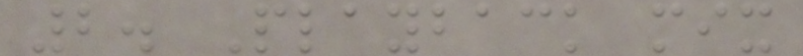2. Playback mix
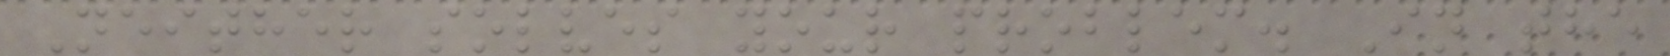Neither solves your problem. In the
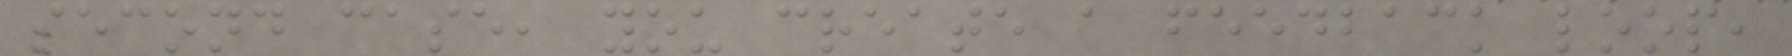second case, you create a feedback loop,
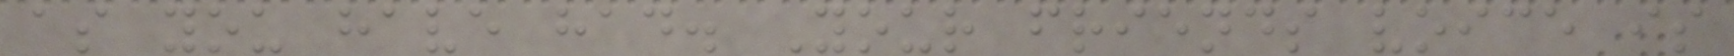as you have had. Your friends voice is
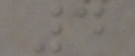4
